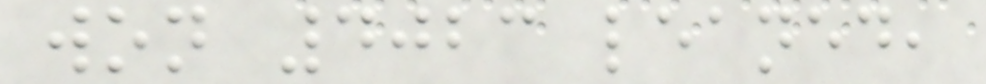won 4023 leaned,
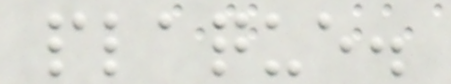plaque.
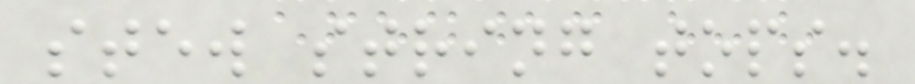stew string tops.
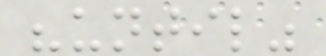"until"
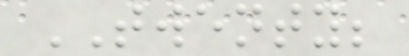TWENTY;
